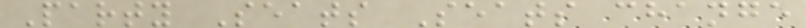Party Seats Seats change
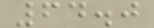64.0
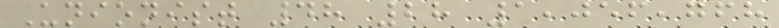Unionist 48 28 1,056,768
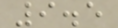9.5
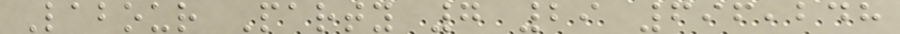Labour Party 7 29 696,248
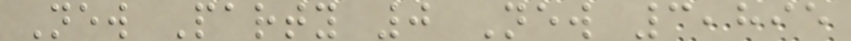New Party 0 New 3,895
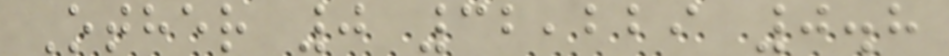Other 0 32,229 0.8
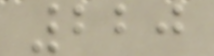220
